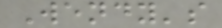Wendy's
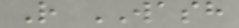R WASH
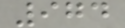974
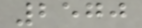2570
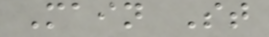Main St
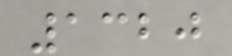1320
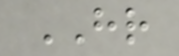HR
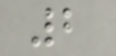2
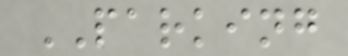PARKING
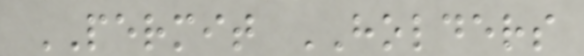PERMIT HOLDERS
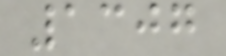1307
